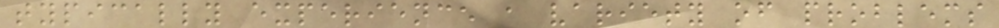typically experience a variety of problems
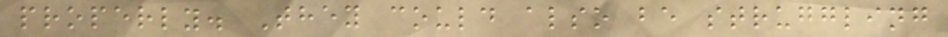properly. They could also be struggling
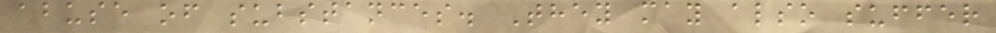abuse of substances. They may also suffer
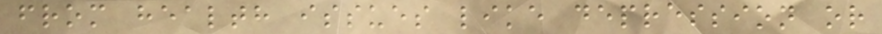from health issues like depression or
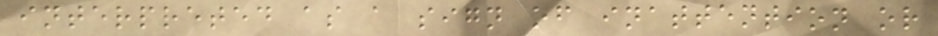interpreted as a sign of inattention or
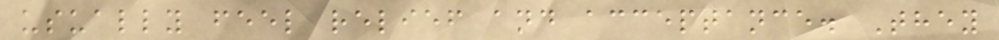usually feel relief and acceptance. They
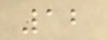12
